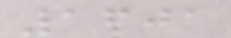1601
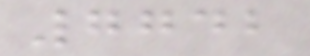7742
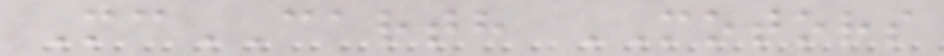McCARTH MOTORS
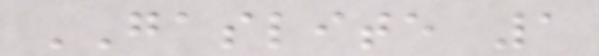GASLITE 1
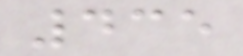435
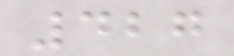427
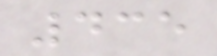435
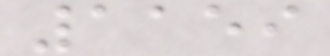1159
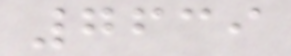7639
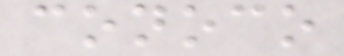conoco
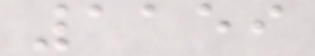1159
